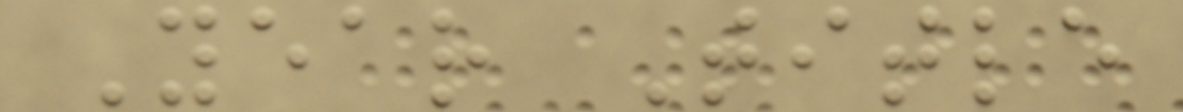Year Title
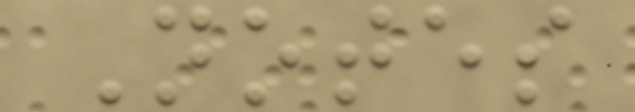Notes
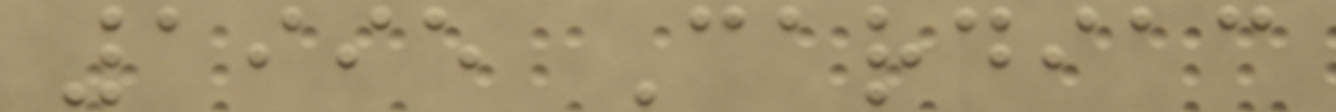1995 Cardiac
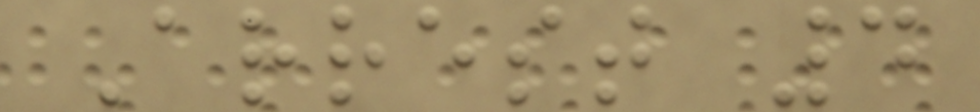Arrest 4
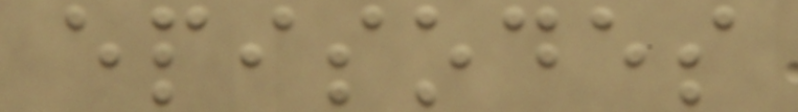episodes
